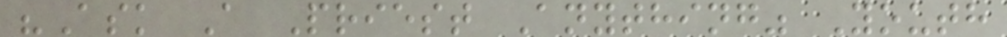"Ask A Priest Anything" Youth
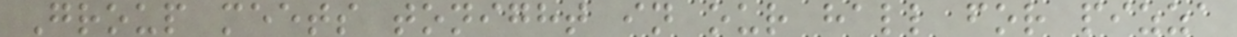Group meets tonight in our hall for pizza
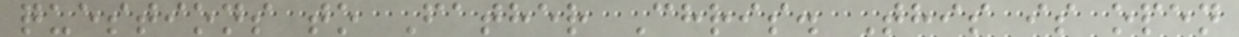questions to Father Chris. This is open
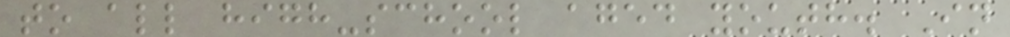to all high-school aged youth. In
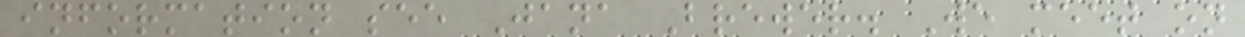information see Jana Brewer. We meet on
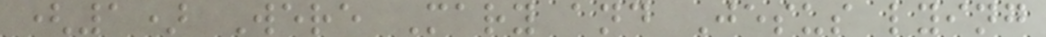(1) Were Mary and Jesus lying
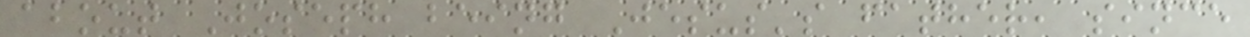about Joseph being Jesus's father, since
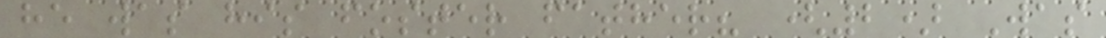he was his foster father? (2) Was
